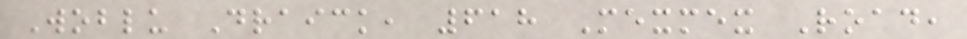Woblu Draick, 618 Mexmex Road,
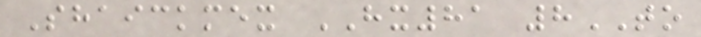Shaickmex HX81 8TO
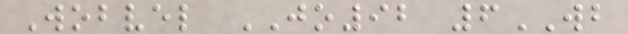Wobvel JO92 6WB
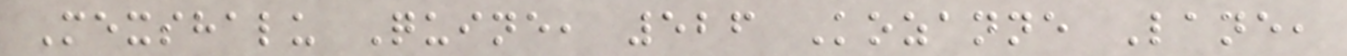Mexshalu Quine, 526 Kozanne Lane,
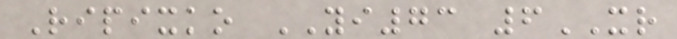Ripixko YI73 6XR
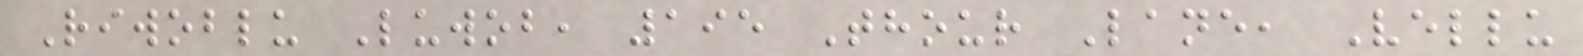Riwoblu Luwob, 195 Thour Lane, Vellu
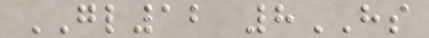GL12 8HS
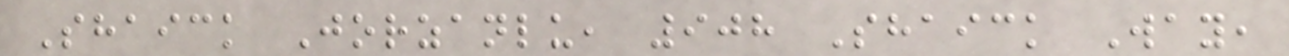Shaick Jorzanlu, 908 Shaick Way,
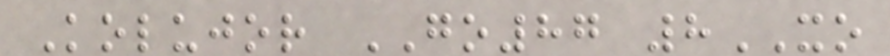Kolujor GO87 8XO
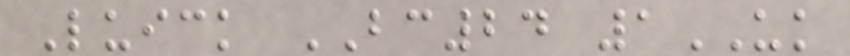Luick BC24 1UK
